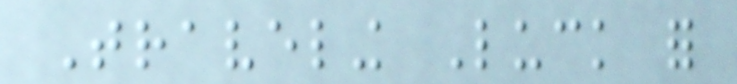Traveling Luck for
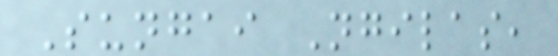Sungai Ngilas,
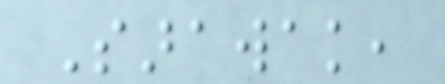Sarawak,
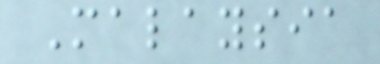Malaysia
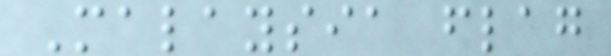Malaysia flag
